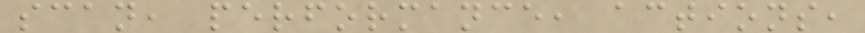scan, performance, actions,
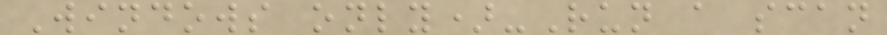Windows only)-Run a scan
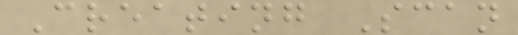Creating Scan
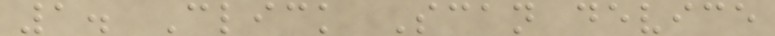1. Click Scan device
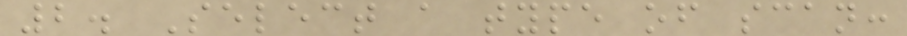2. Select a type of scan:
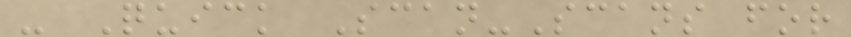- Quick Scan-Scans for
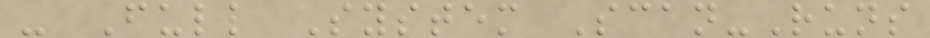- Full System Scan-Runs
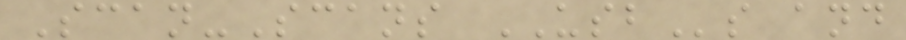Scan-Scans USBs and
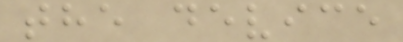the device
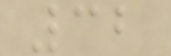32
